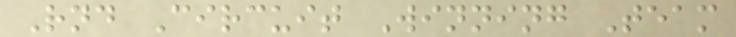Rnd Circuit Winning Team
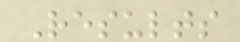Results
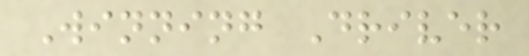Winning Driver
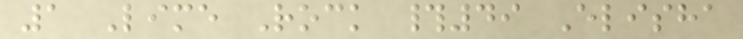1 Lime Rock #49 Elisha
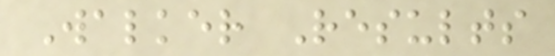Walker Results
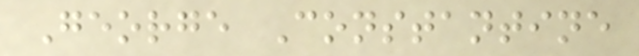George Constantine
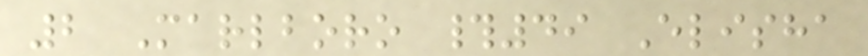2 Marlboro #49 Elisha
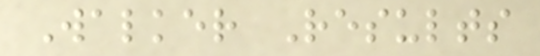Walker Results
